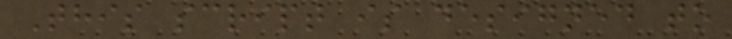This script is designed to
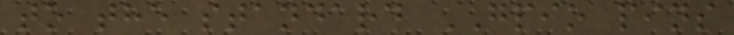to the standard GPIO pins
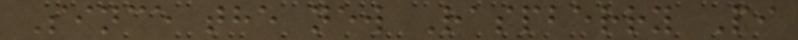Since the new Raspberry Pi
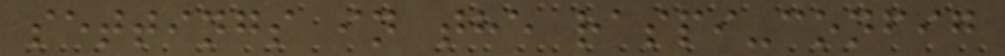settings in the raspi-config
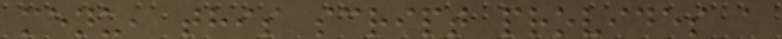menu, this script provides a
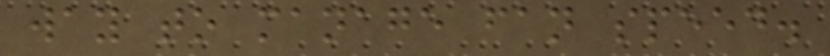way to manage fan speed.
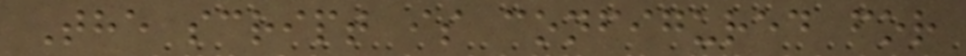The script is configured for
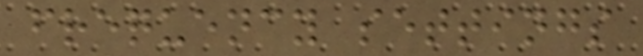frequency settings
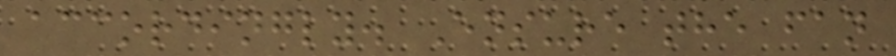accordingly. Ensure the fan
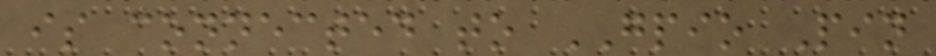is connected to GPIO Pin
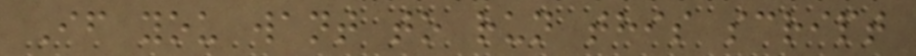If you want to run this script
